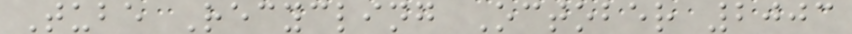Tube Recycling October 2003
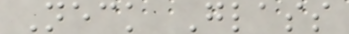Neck Glass
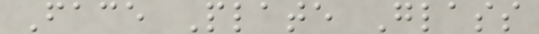Face Plate Glass
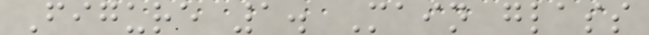Figure 1. Main glass
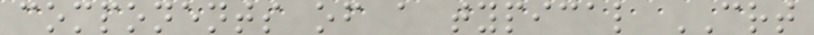components of a typical CRT
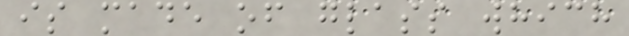is made of glass which
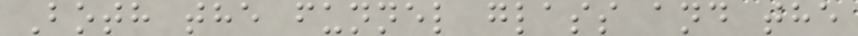Both the funnel glass and the
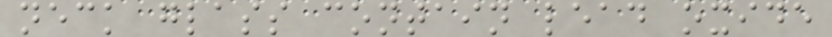neck glass contain lead oxide
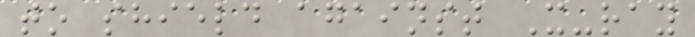to shield against X-ray
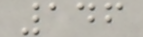146
